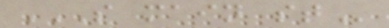S MAIN ST
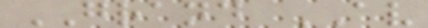GRAND AV
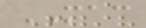MAC
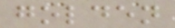golden
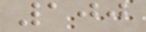100
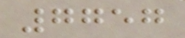7757
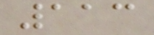113
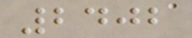2402
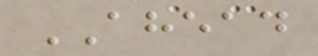AHEAD
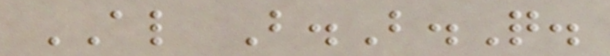AL B.B.Q.
